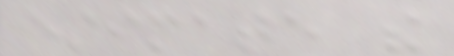estimate the
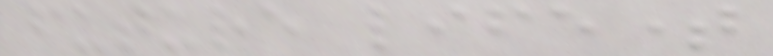future lifetime
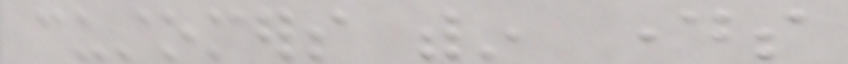customers within days
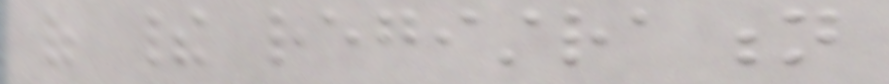of their registration
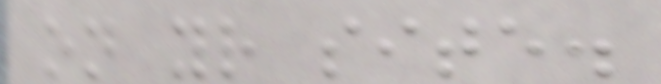on your site.
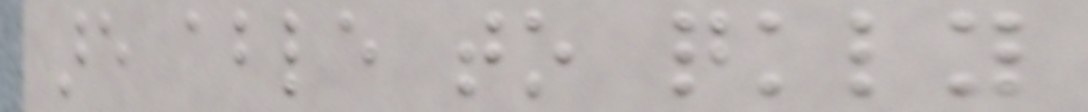are able to quickly
